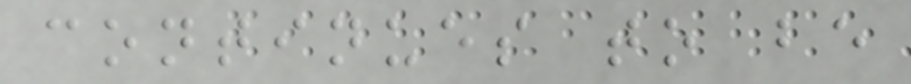continues to be
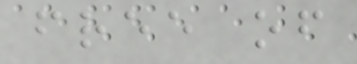free of
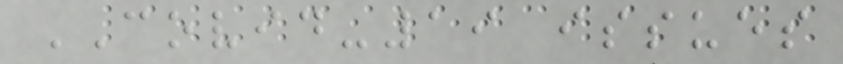COVID-19 issues
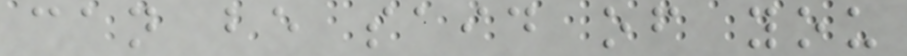can be said of you
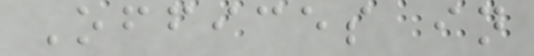Offices in
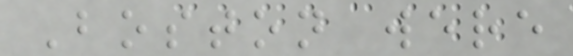Boston were
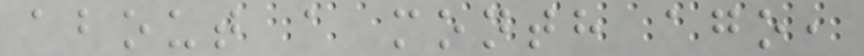about a month ago,
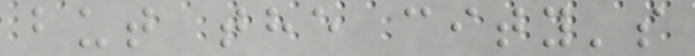but the city's
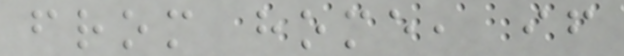from home, if
